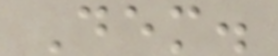Dem.
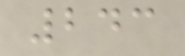243
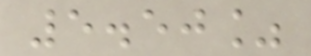5.50%
